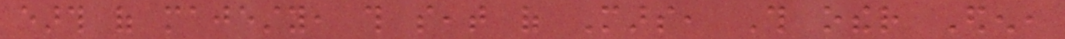earth of majesty, this seat of Mars, This other Eden,
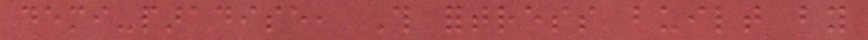demi-paradise, This fortress built by
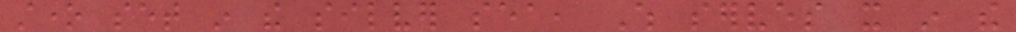stone set in the silver sea, Which serves it in the
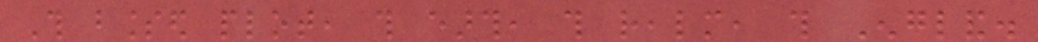This blessed plot, this earth, this realm, this England.
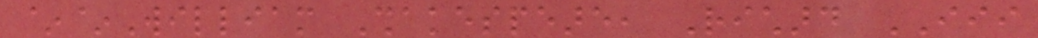~~William Shakespeare, Richard III
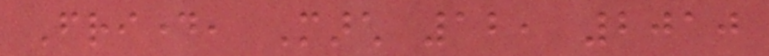Friday, March 12, 2010
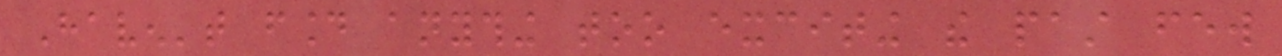Haven't found anything too exciting the past few
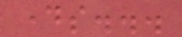days...
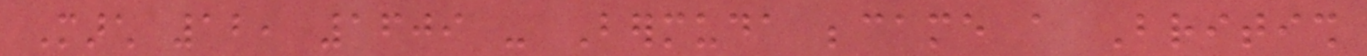March 12, 1609 - Bermuda became a British
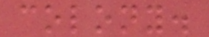colony.
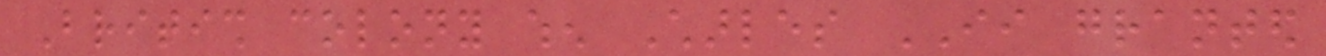British colony when Charles II granted
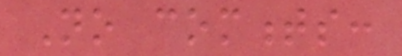No comments:
